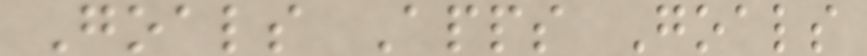Goals Apps Goals
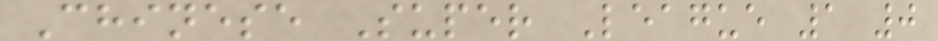Chinese Super League 1 0
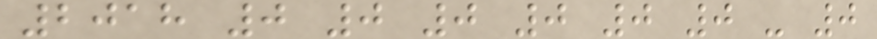2018 0 0 0 0 0 0 - 0
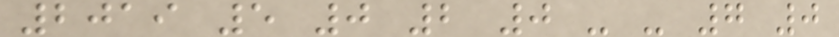2019 5 0 2 0 - - 7 0
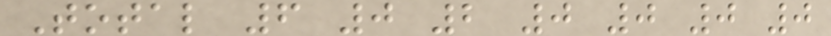Total 6 0 2 0 0 0 0
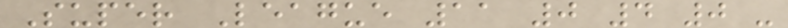Super League 11 0 4 0 -
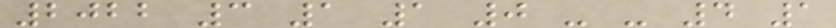2022 3 1 1 0 - - 4 1
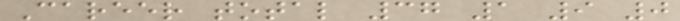Career total 37 1 9 0
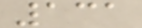131
